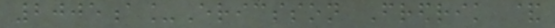2005a_Ericsson Fredrik &
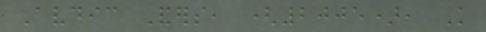Avdic Anders, (2005), Knowledge
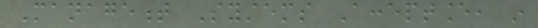Management Systems Acceptance, in
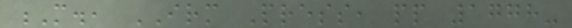M., IRM Press, pp 1778-
